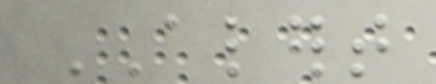ALERT
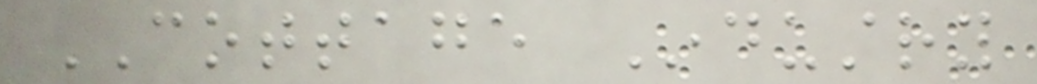COTTAGE Industry
